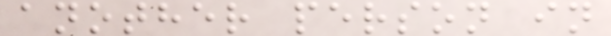another person in
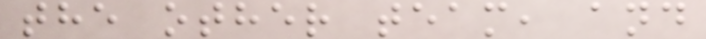the other team, and
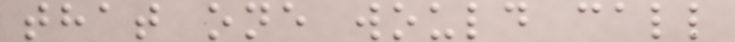that one would call
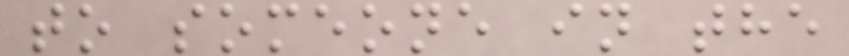to someone in the
